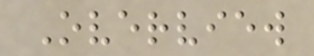Overview
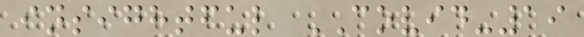insightful COVID-19
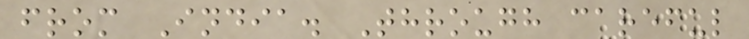from India. Through careful
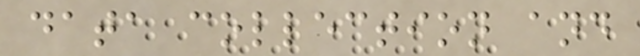data collection and
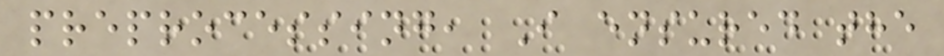preprocessing, I ensured the
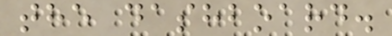the dashboard.
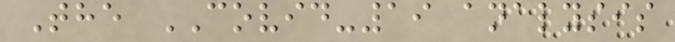The COVID-19 analysis
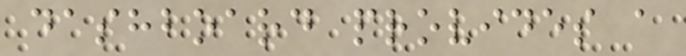dashboard provides a
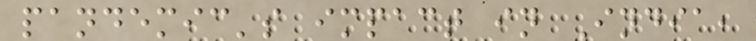pandemic's impact in India,
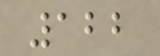122
